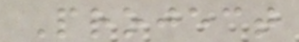Project
